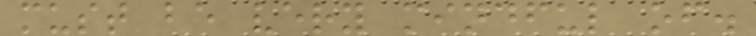must be very mindful of.
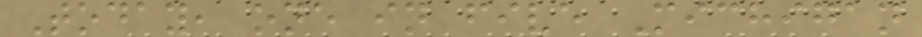Today, one in five Michigan
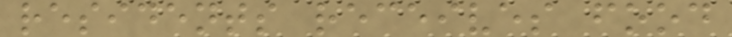residents receives food
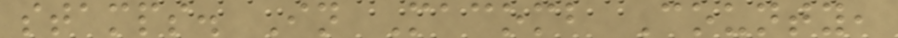stamps. In Macomb County,
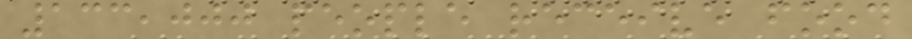133,000 people receive food
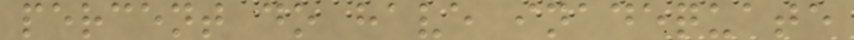percent do have inadequate
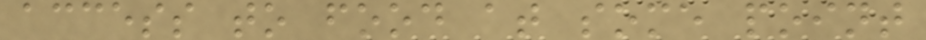access to food at some point
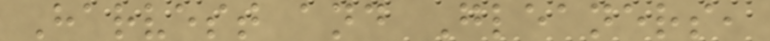Harvest and Gleaners,
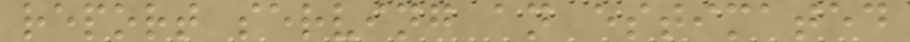report serving an estimated
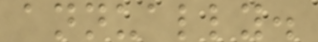annually.
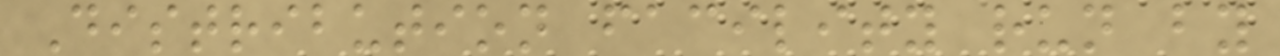Distribution facility run by
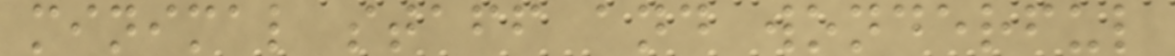minimal staff and wonderful
